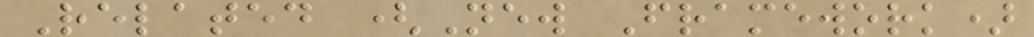Related (New Framework)
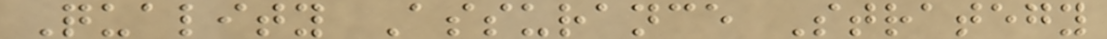Quality Assurance Strategy
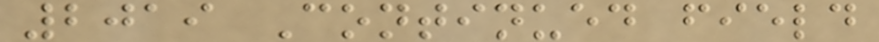2019 Continued field
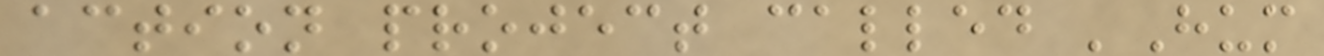action project called 'Hum
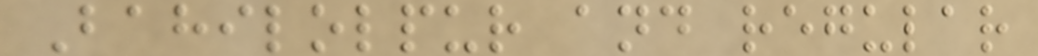Bahilolpur and regular
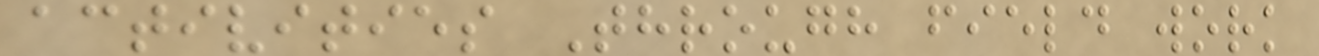activities Through field work
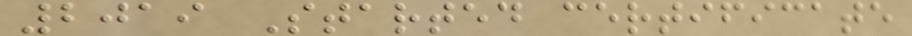2019 Started certificate
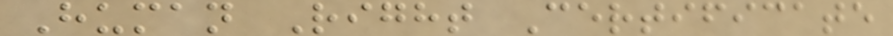Human Right Certificate
